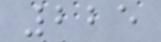225
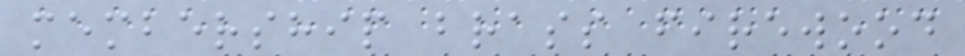membership brass firewood
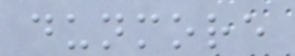dunmore
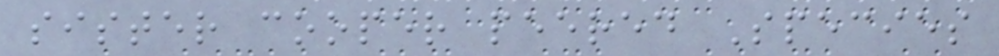sister cooper peered Species
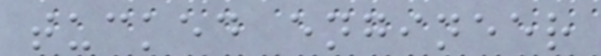tucked engineer
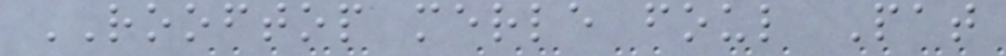ROOFTOP merle foul Pat
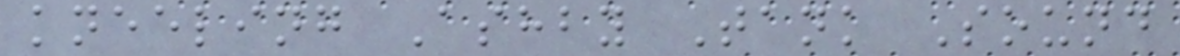kneeling Ashby Tank Sound
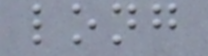long
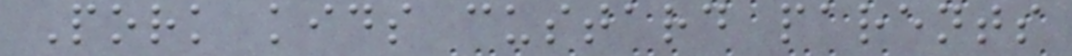Pork kids custard parents
